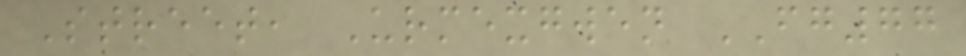Street, Urmexgwen FG77
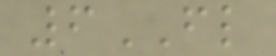6FL
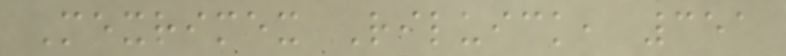Mexrimex Riluick, 351
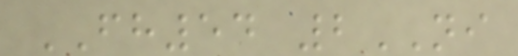FH54 2NI
